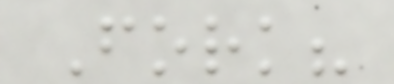Fork?
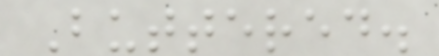Buttered.
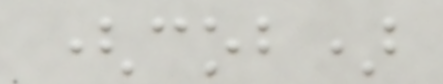(cob)
